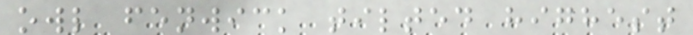owl fenwick tilted highest
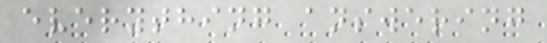everything answering
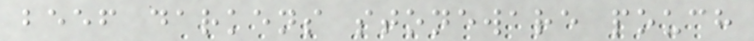beef darkens stoneware pouch
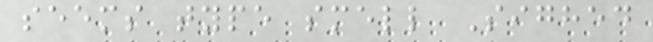seems type smell Sighed
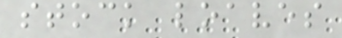stock loaves
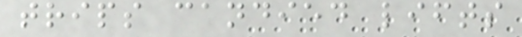trips candied lifts
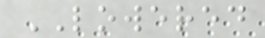LOWERED
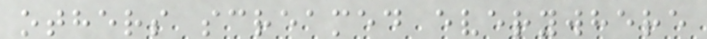others screamed everywhere
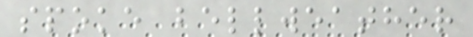spoke bellweather
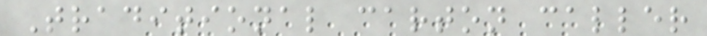Traditional carton caller
